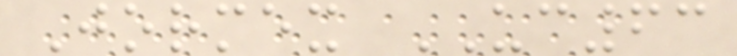Jormex UC63
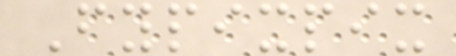Fypixpix
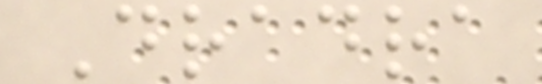Dradra
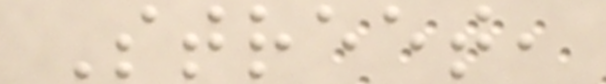Street,
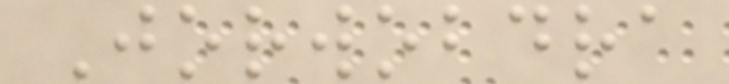Jorwobdra
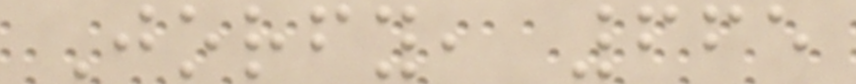Jorfy, 665
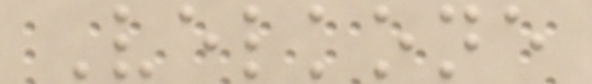Velkone
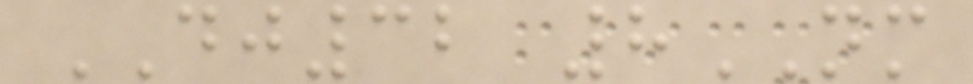DJ32 8NM
